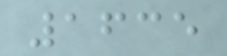1635
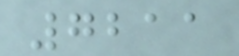7211
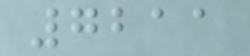7211
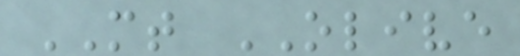MT OLIVE
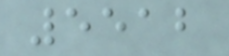5512
